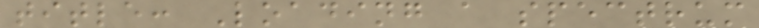title: Loading a spectrum
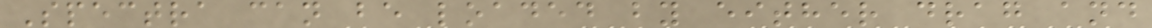Spectra can be loaded by either drag and
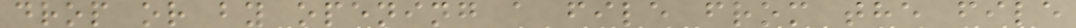drop or by opening a file from the file
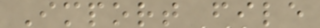Import file
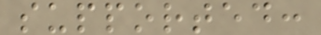supported:
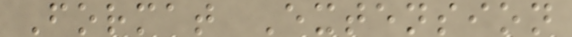Format Extension
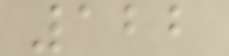122
